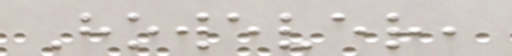However,
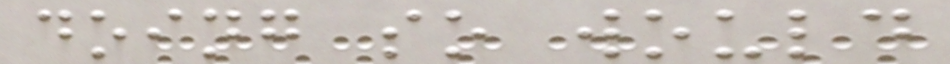doing so would
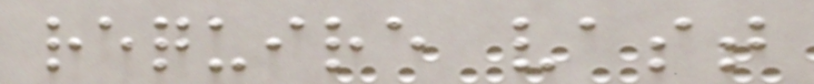require vast
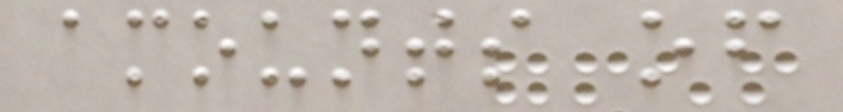amounts of
